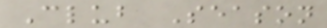Club Season
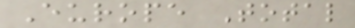Europe Total
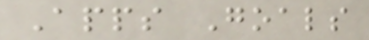Apps Goals
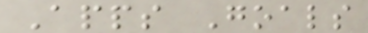Apps Goals
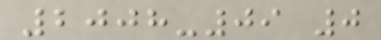2008-09 0
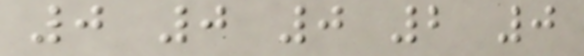0 0 0 2 0
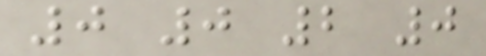0 0 2 0
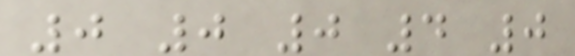0 0 0 4 0
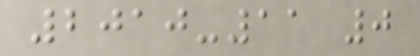2010-11 0
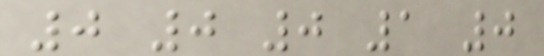0 0 0 1 0
